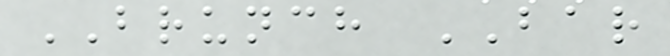BRUNCH BAR
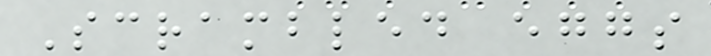Scrambled eggs
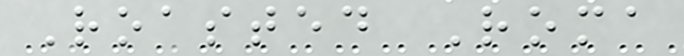Roasted Roma
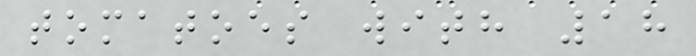tomatoes with 18
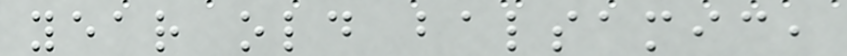year old balsamic,
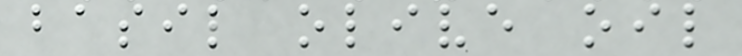basil olive oil
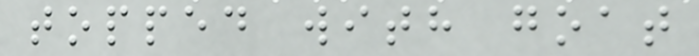topped with goat
